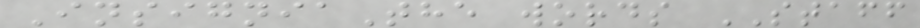InsigniaThe words STAFF
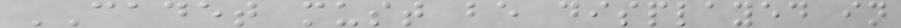CADET must be displayed in
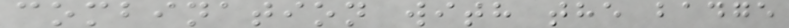combination with the badge
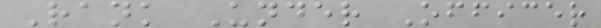Rank Under Officer
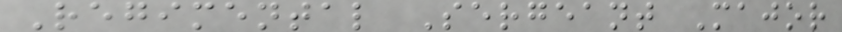Regimental Sergeant Major
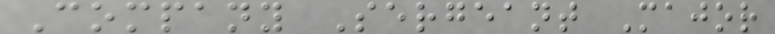Company Sergeant Major
